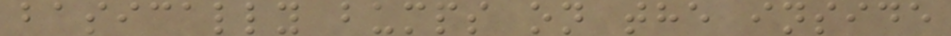basically bumps on the inside
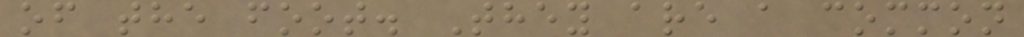of the foot. They are a common
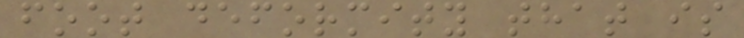foot deformity that is
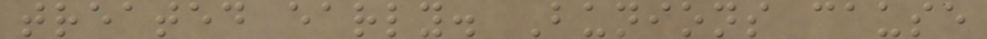treated early. Bunions cause
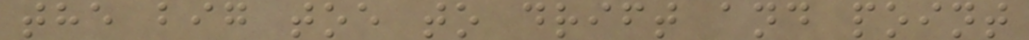the big toe to drift and point
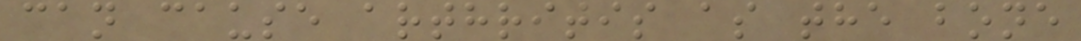can cause arthritis as the bone
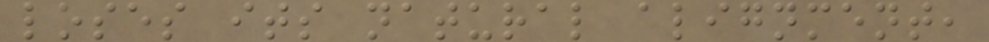loses its natural alignment,
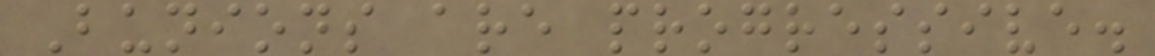Bunions are progressive.
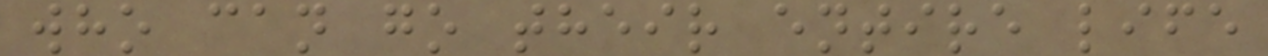who can go their entire life
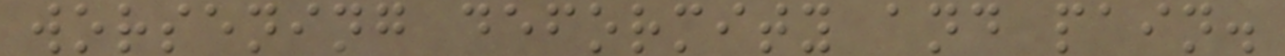worsening deformity and pain.
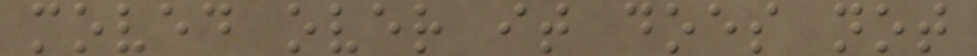moved over it does not
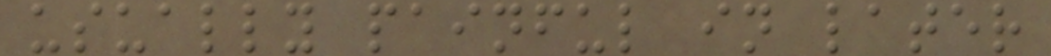usually painful in later
